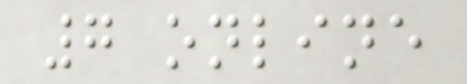7 online
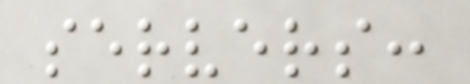servers:
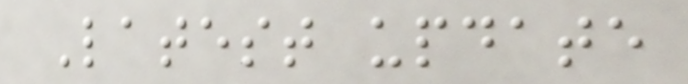Latest update
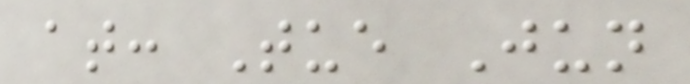at: Tue Jun
